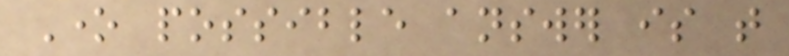One possible answer is that
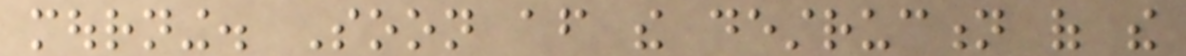mourning. Soon after the destruction of the
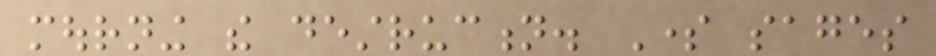mourning the destruction. Some sages
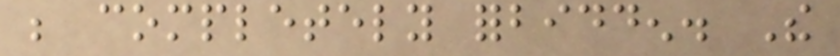be completely forbidden. The
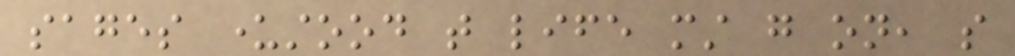sages understood that life must go on, so
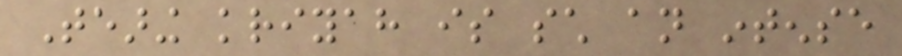Tearing kriyah is such an intense
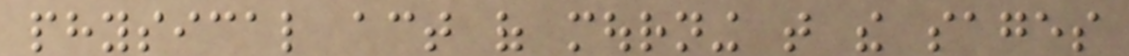physical act of mourning that the sages
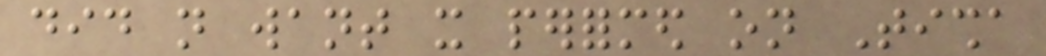did not want it performed on Tisha
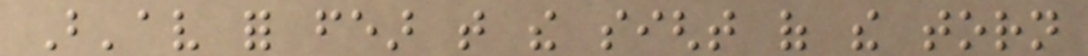B'av for fear that the sight of the torn
